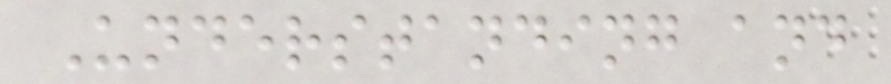Understanding and
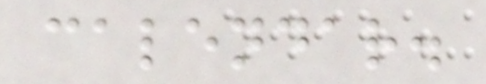calendar.
